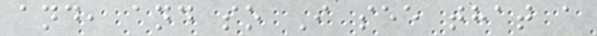and, and so I see that a
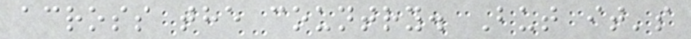across the country. But it's
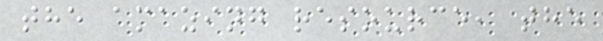the amazing resource, the
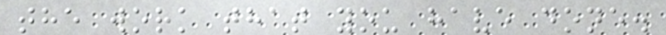the work that you have done.
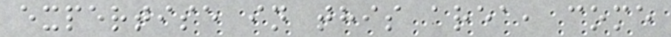expertise in this area, come
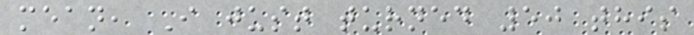mean, I just turned 50 this
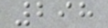298
